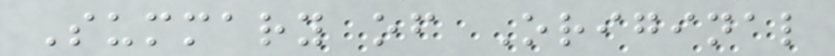Summary of Original
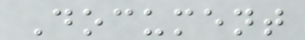Document
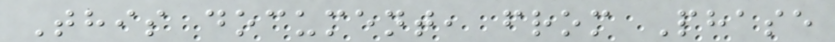This document, from Phase
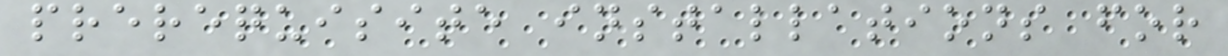prerequisite installations for
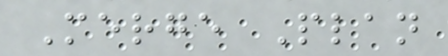Merge Plan
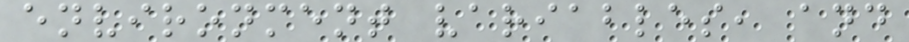environment variables, and
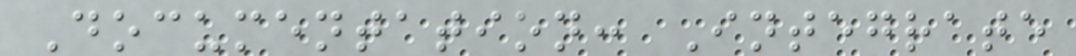Documentation: Integrate
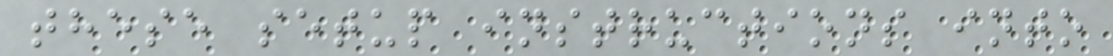these setup instructions into
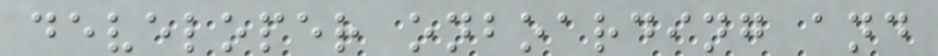developer onboarding and
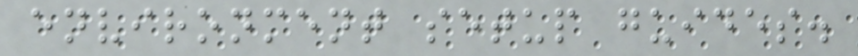environment setup guides.
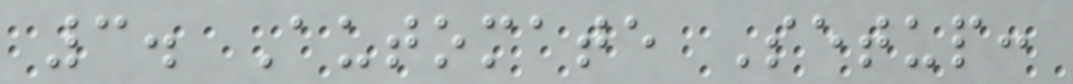3. Automate Setup:
